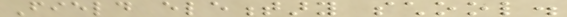Field elementary school.
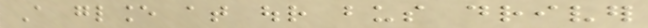A glance at our bus driver
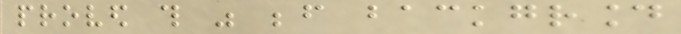proved this was before background
